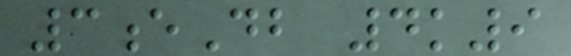3eDb 4k9
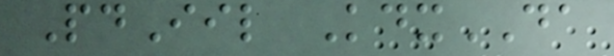PdIil KdxDA
